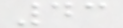43
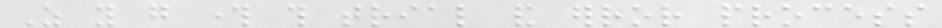As you go through this trial and error process
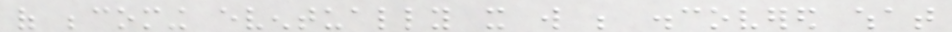of becoming eventually it will be discovered what
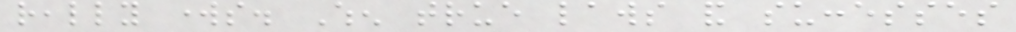really works. When true laws and successes
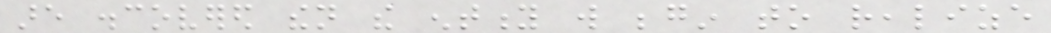are discovered then the entity will begin to realize
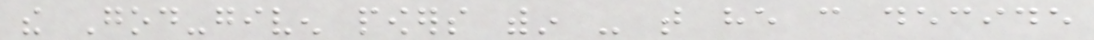the God-given powers within - that he can decide
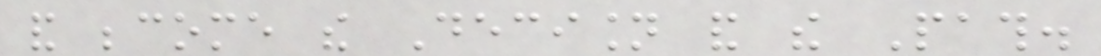and become the Decision and the Path.
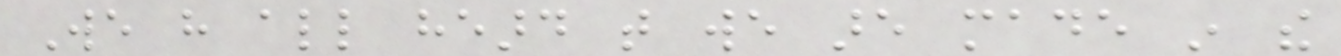We have all heard that we are made in the
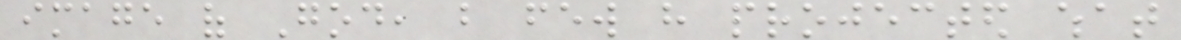image of God, but few have projected what
